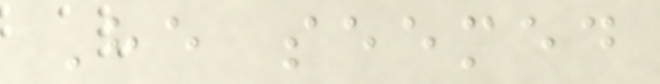He seemed
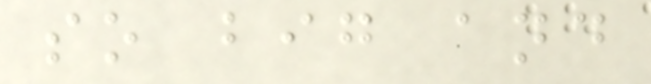so big and
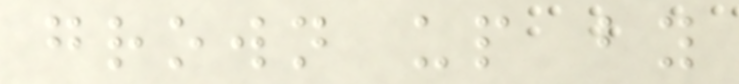grown up by
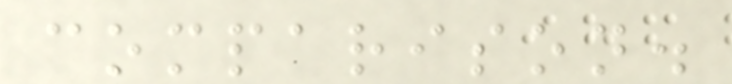comparison.
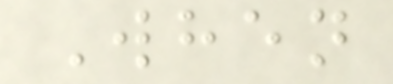When
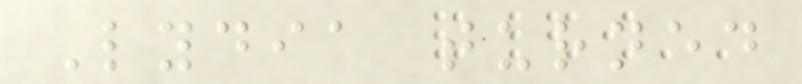Lydia turned
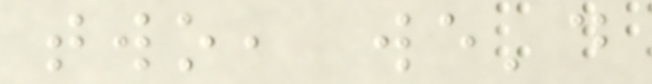two, we'd
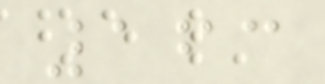163
